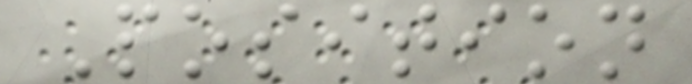Position
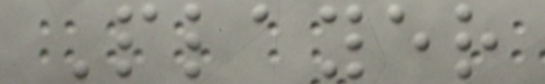Player
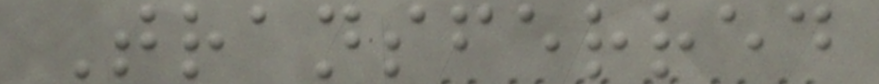Transferred
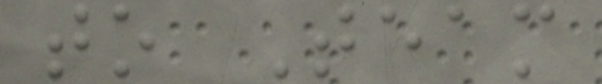to Team
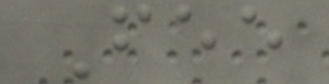Fee
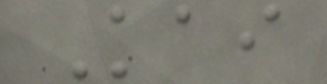Kai
